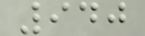940
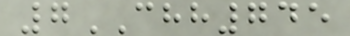7CHH745
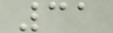31
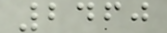2460
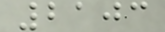2103
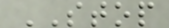STOP
